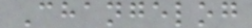Changelog
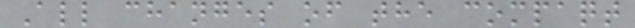All changes of the compaqt
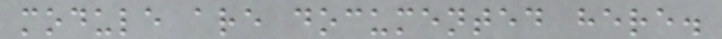module are documented here.
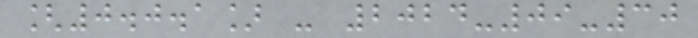[0.0.1] - 2024-09-30
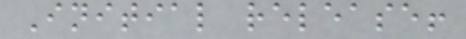Initial release!
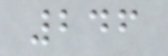246
